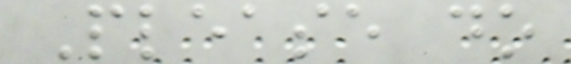Please do
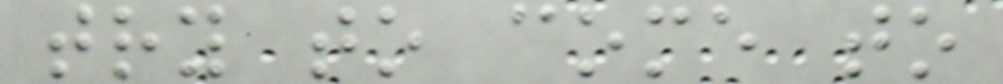try to come to
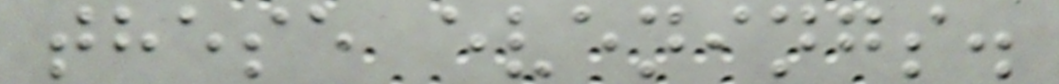these evenings.
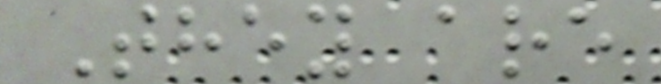They are
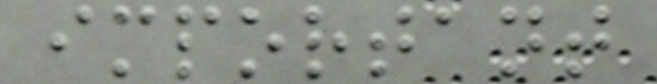important
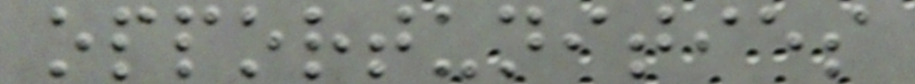opportunities
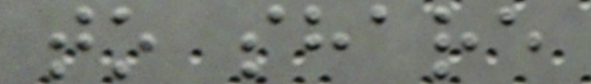to share
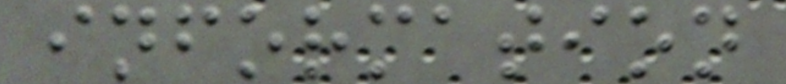information
